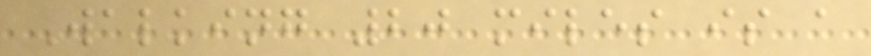Walking 20 miles is a
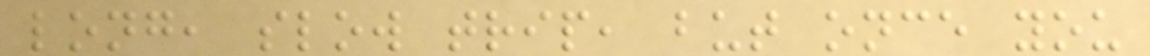long, slow trip, but once you
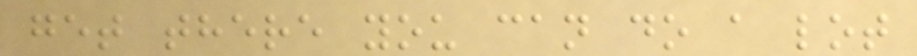get there you can do a lot
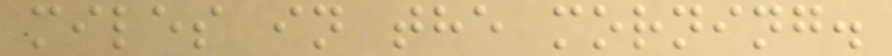miles in the morning.
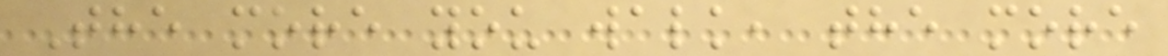The more you walk, the more
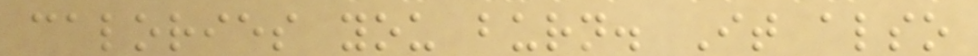calories you burn. It also
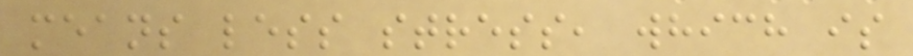means less stress, which is
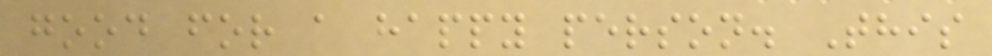good for a happy person. This
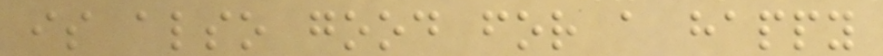is also good for a happy
